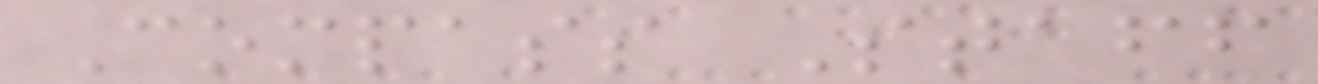Compass Staff
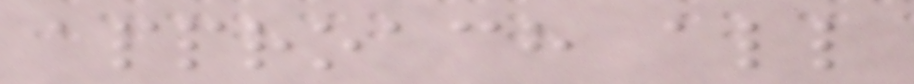approach all
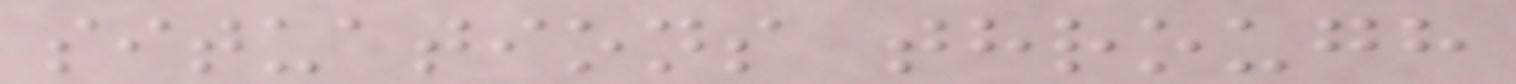situations through
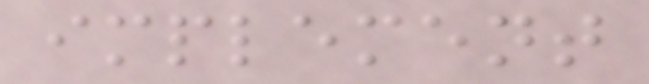implement
